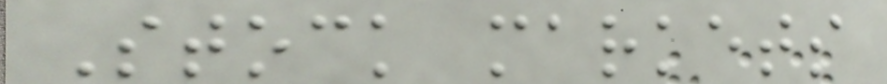Stock markets
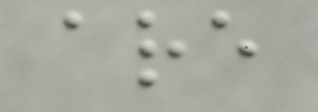are
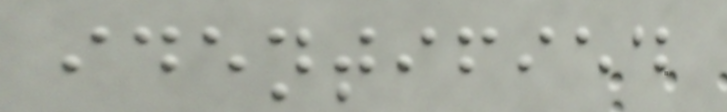identified
